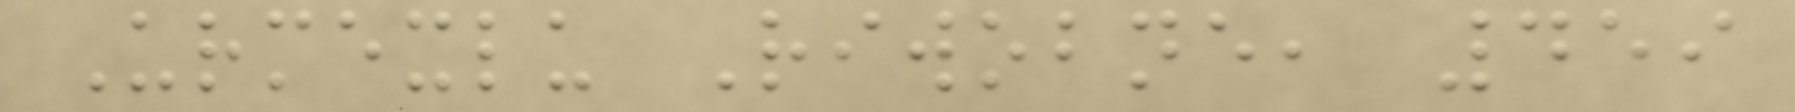Urmexlu Riwobne, 459
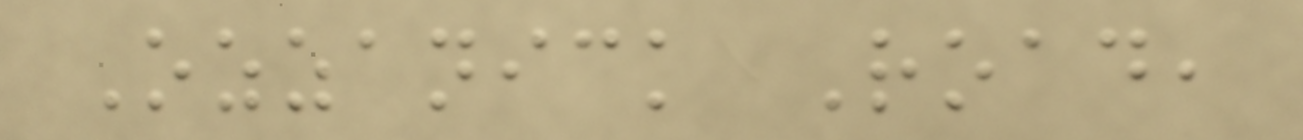Ozzanick Road,
